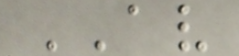AV
